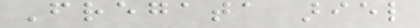Fregata ariel
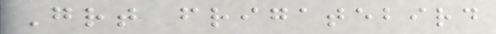Great frigatebird
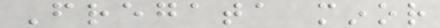Fregata minor
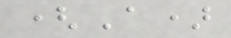(A)
